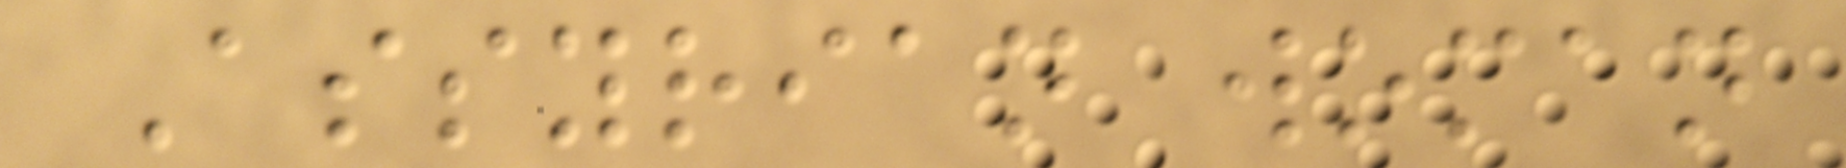Assyrian woman
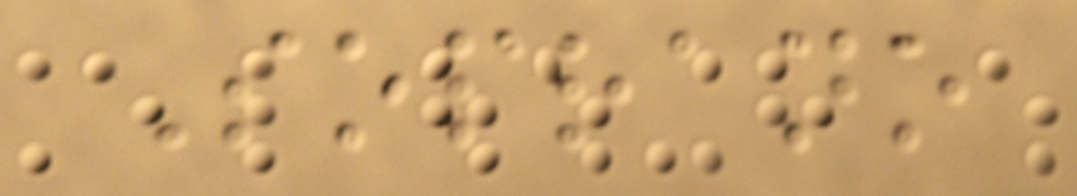Soprano
